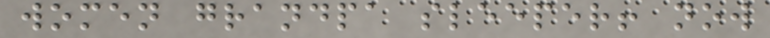women grandpa sleeper! now
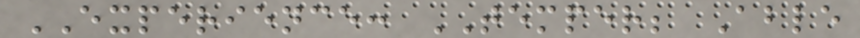EXPERIENCE: TEMPER; Able
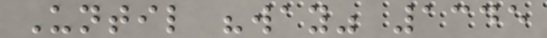Until "way" 1345
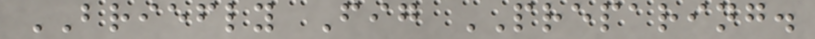BRIEFLY Fig PREPARING.
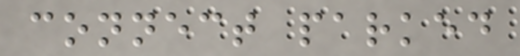connect parked
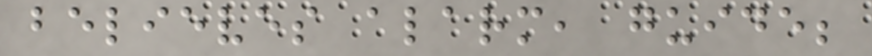believes alarm, guide;
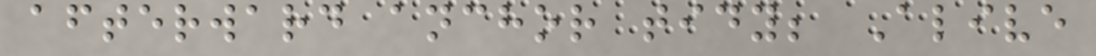afterward anchor tidy; Alive
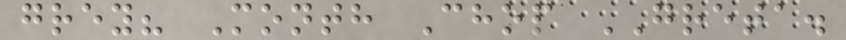grey? Month Chop GRETA.
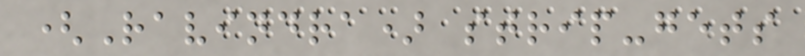(Ravindra) strip-gets
